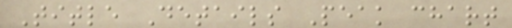Title Details Peak chart
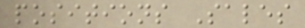positions Sales
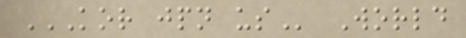KOR JPN US World
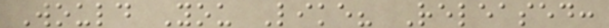Would You Like? Released:
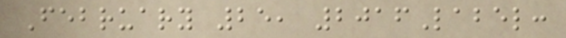February 25, 2016Label:
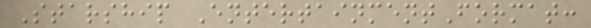Starship EntertainmentFormat:
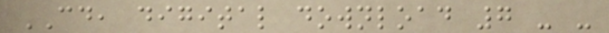CD, digital download 7 - -
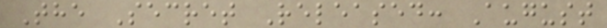The Secret Released: August
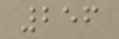256
